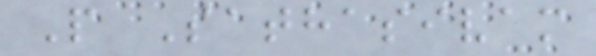P Sathasivam
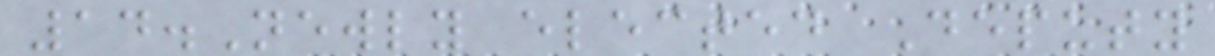14.Newly elected Deputy
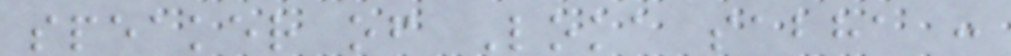speaker of Loka sabha :
